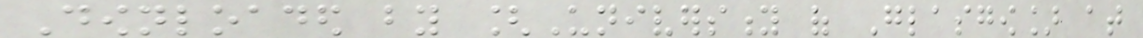Downloaded by [University of Glasgow] at
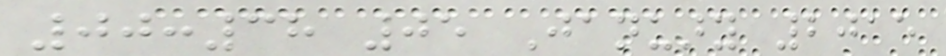00:38 05 January 2015
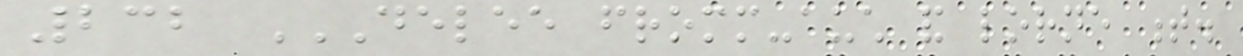232 DELEE FROMM-AUCH AND LORNE T.
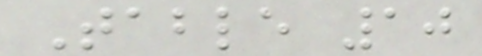Table 10
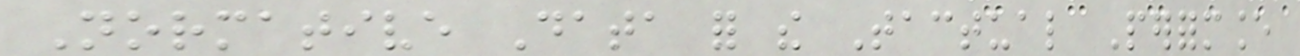Normative Data for the Tactual Performance
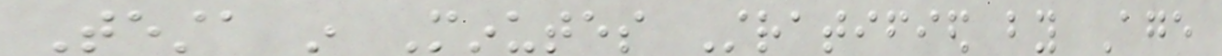Testa in Minutes Stratified by Age
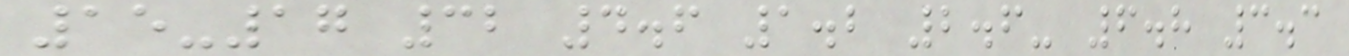15-17 32 4.6 1.2 2.6- 6.8 3.3
